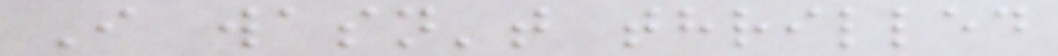I wasn't thrilled
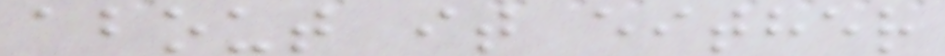about it either
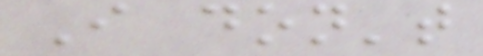I don't
